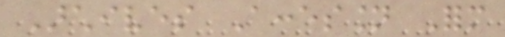Archives Accession Form
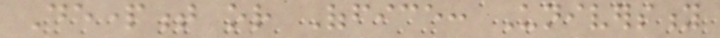Department or Office: University
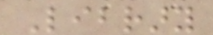Library
